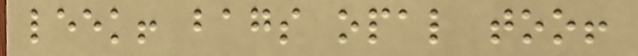leek! bags opal too!
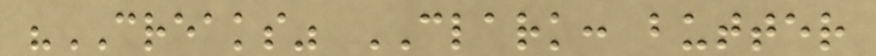"CREAKS" CLARK: butter
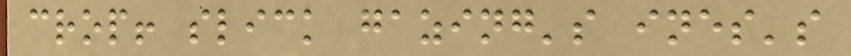crop! slick gazing's ines's
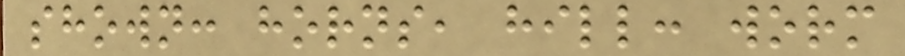shown: horns, hill: worm
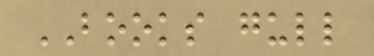BOOKS gull
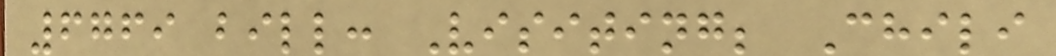6769 bill: Visiting; Chili
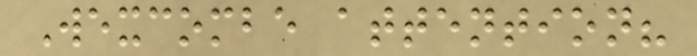Wexcombe attention?
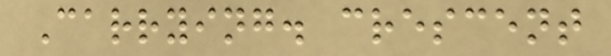Carrying. crescent
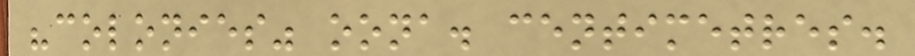"colonies" oona. centimetres.
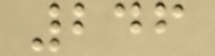246
